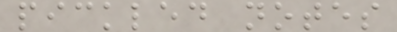pickled notes
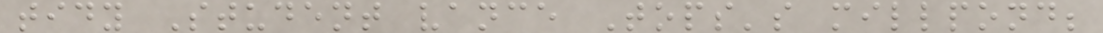tidy Student vance Tops's millpond;
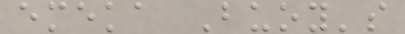emeka Buoy's
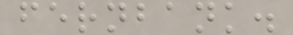fernbank.
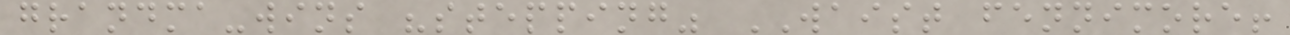grandma-wins "stepping" WAIST fennimore!
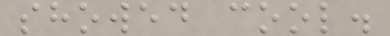showed cool.
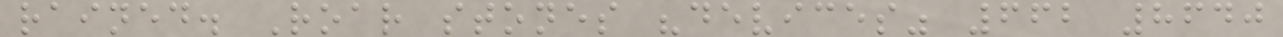rained. Roar stones "devices" 662 8640
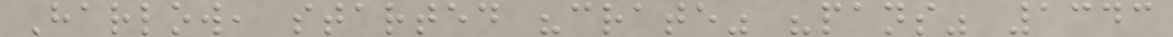Harlow, started "crate" "pans" 1343
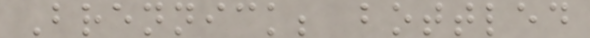Brennick; bottled
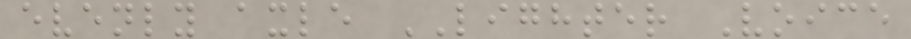evenly axle LIGHTER Voice
